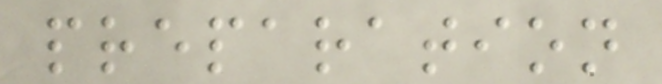preparation
